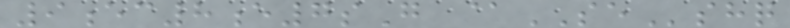9ec8e7sG @SEshq
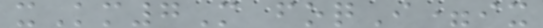xKm7M foqI=ix
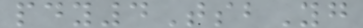pdy4TsbYg
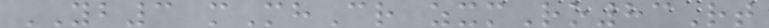YB3 mMhCr zxmRo83Rt
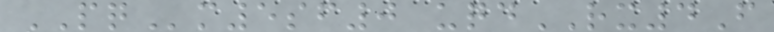PQm5sf0 uqdRX4F
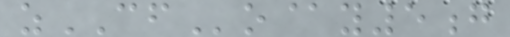zCFo@y5g
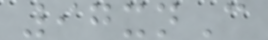97xnC
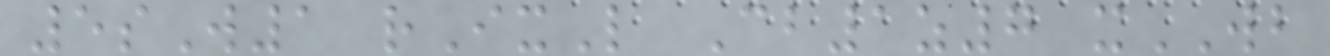5sW1 rIxL Cb1z7 xWB
